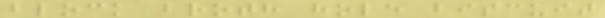block broth hole biscuit
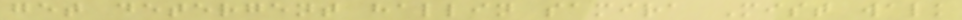get detergent hallin samira Mist walk
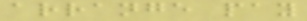arrange pay
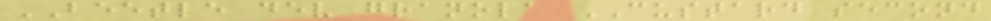BEETLE dev granola CUSTARD second
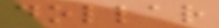dollar
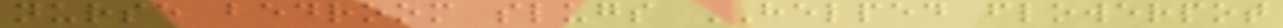nurse bedroom slugs HELPED flowerpot
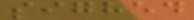sighed
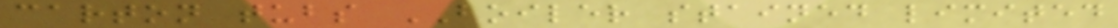carton tubs BOILER stained limited
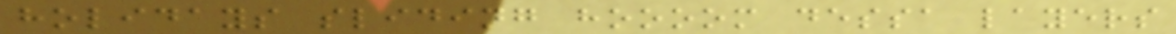holidays sliding hoooom dessa layers
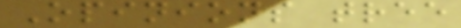Opinions tree
